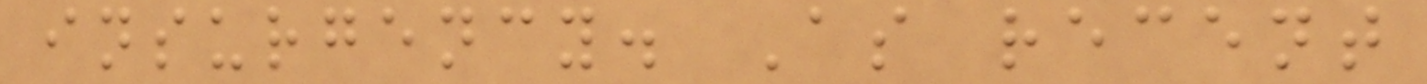insurgency. As recent
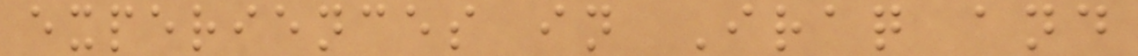experiences in Iraq and
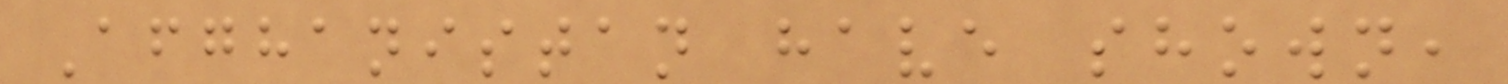Afghanistan have shown,
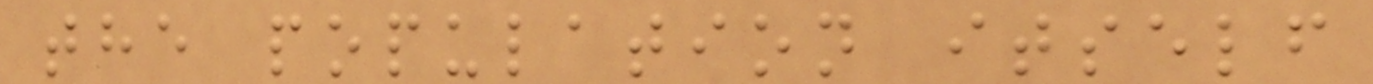the population itself
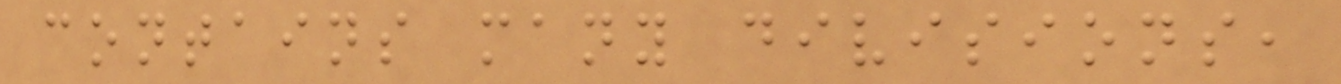contains many divisions,
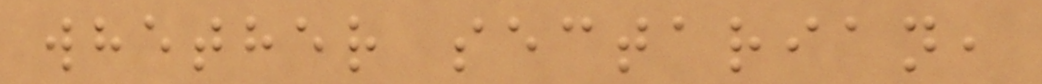whether sectarian,
